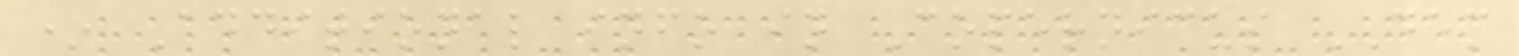* Additional info in Copernicus DEM
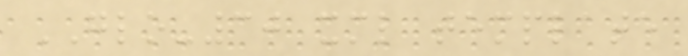GLO-30 xml template
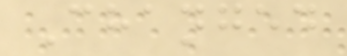Changed
